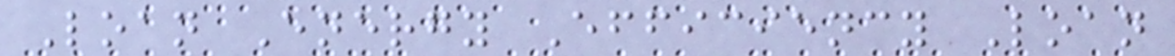Loan Energy Efficiency Loan
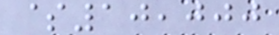$10,000
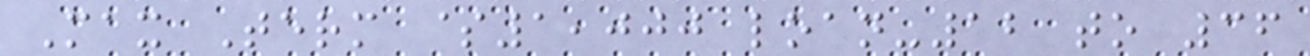Max Term $1,000 loan-12 to 36
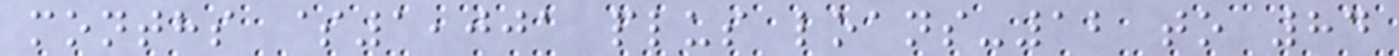months $1,001 plus loans-12 to 84
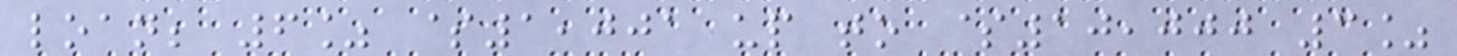loan; 6% $1,001 up to $10,000 3%
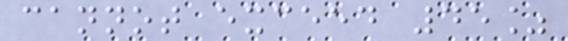cannot exceed 45%
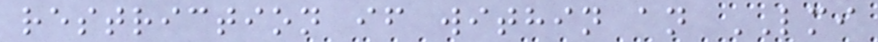restriction if within an LMI
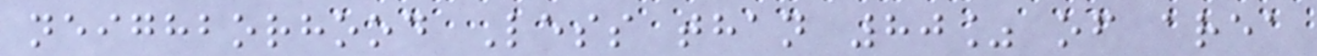neighborhood Less than 80% of area
